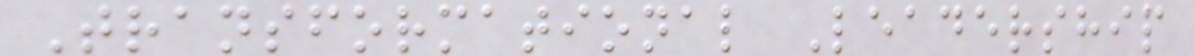Transformational Leadership
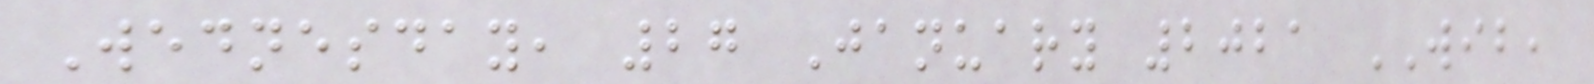Wednesday, 27 January 2021 WIB,
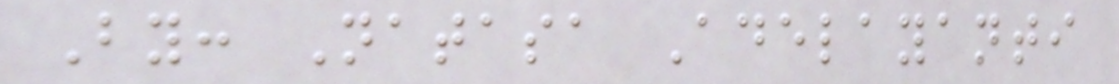By: Natasa Adelayanti
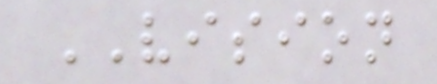VISION
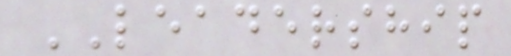LEADERSHIP
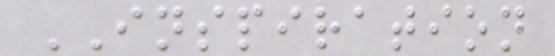INSPIRATION
